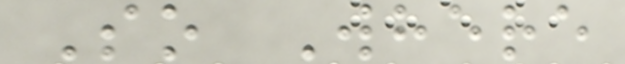So Where
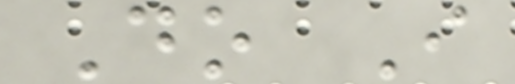Do I
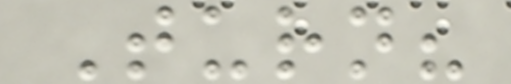Turn?
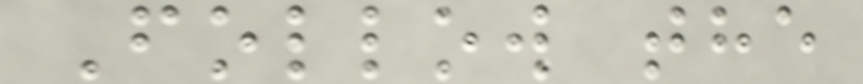Follow the
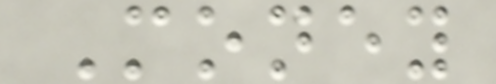Money
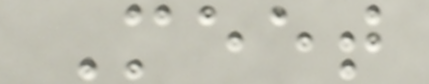Meet
